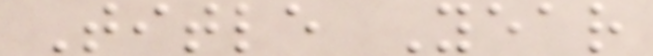Title Year
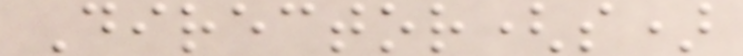Director(s)
